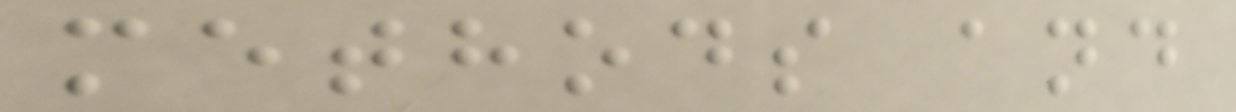methods and
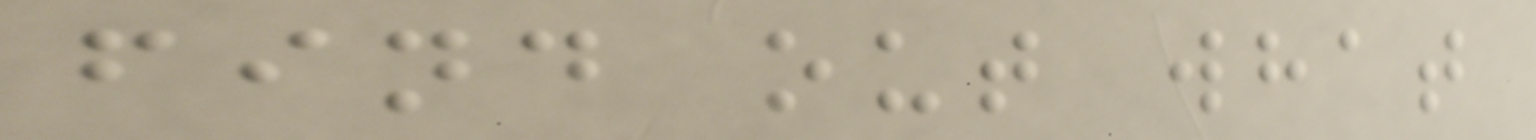find out what
